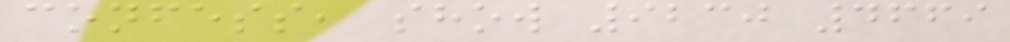confess, show 9230 4669
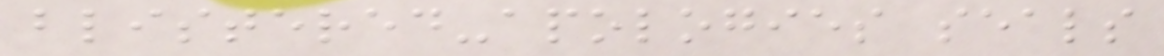blistered-apologies seals
